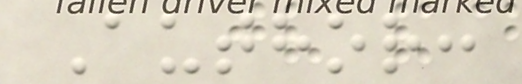Author:
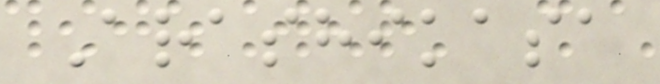Arashikasa
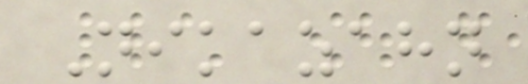Nikazahn
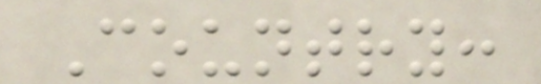Country:
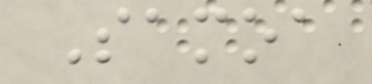Samoa
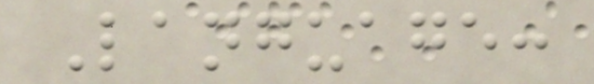Language:
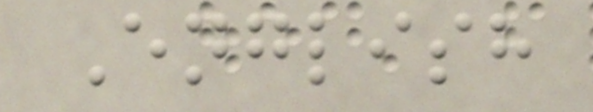English
